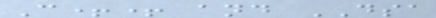C++ and DSA
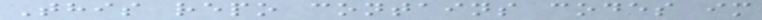This repo contains codes im
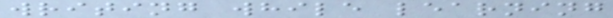writing while learning
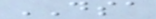DSA
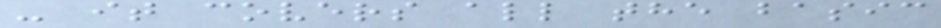- it covers all the basic
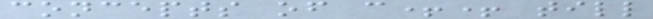concepts of c++ till
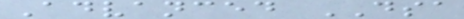Advanced DSA
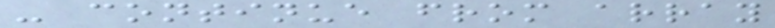- continue from array
